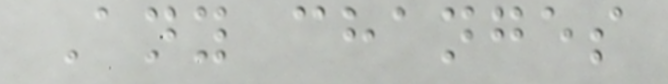Any changes
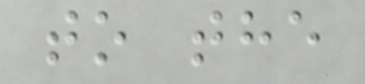to the
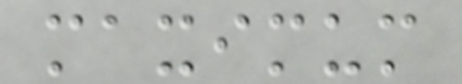maximum
